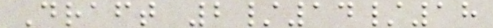Draft 2/14/18
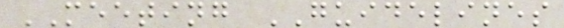MEETING GUIDELINES
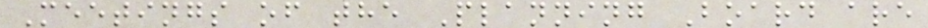Meetings of the Planning Board are
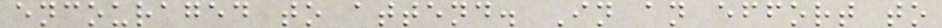encouraged to attend. In an effort to
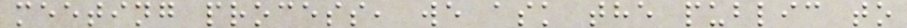meeting process, we ask the public to
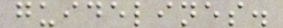guidelines.
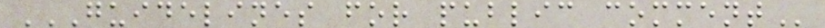GUIDELINES FOR PUBLIC COMMENT
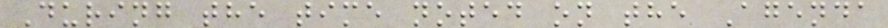During the time noted on the Agenda
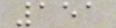151
